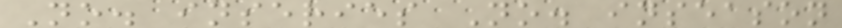No. inseries No. inseason
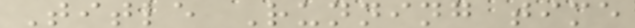Title Running time
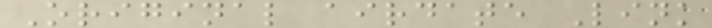Original airdate Link
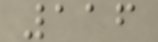116
